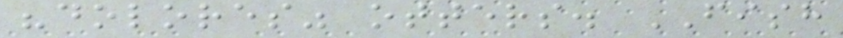"dolores" otters. FISH
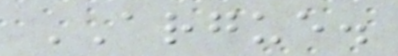ARGUE.
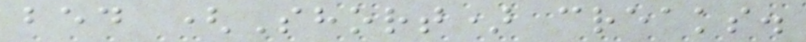bed (Short) creaks.
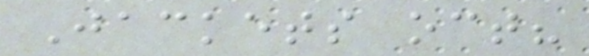Jackets oct?
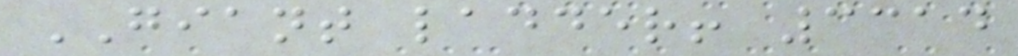GIANT ladder! 3314
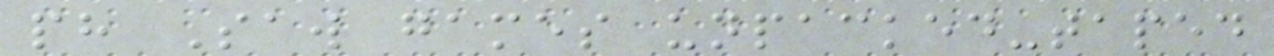ph Saw games unpacked-taped
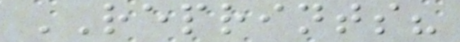REPRINTS?
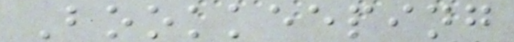Bookkeeping
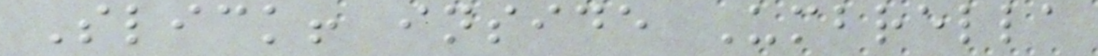Slick! inside Umbrella
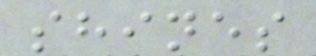shines
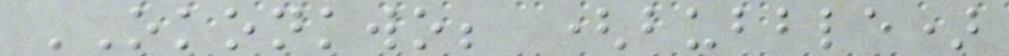OKONKWO; (bubble)
